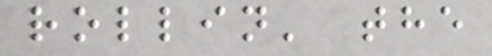rollin' the
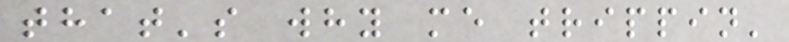that's why me trippin'
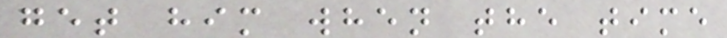get him when the time
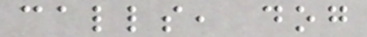calls, dog
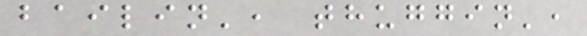bailin', thuggin',
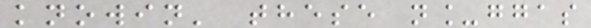knowin' these n_ggas
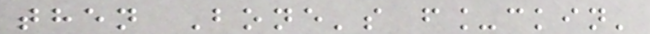then Bone's f_ckin'
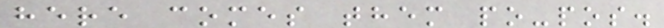here comes them po-pos.
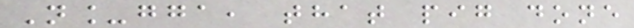N_gga, that pig done
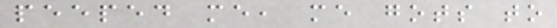peeped me, me gots to
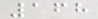168
